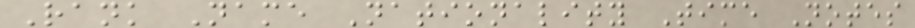Rank Name Nationality Time Notes
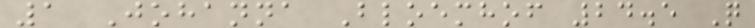1 Johanna Bloemhof 24.5 Q
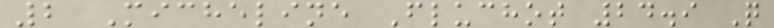2 Micheline Fluchot 24.9 Q
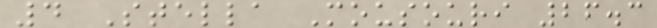4 Stella Mousouri 26.3
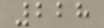228
